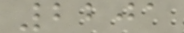2201
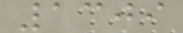1309
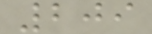209
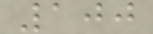100
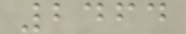2464
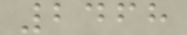2468
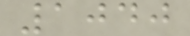1040
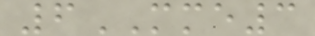6MME3
